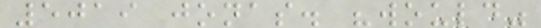5019 jonas. "would"
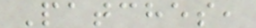Patches,
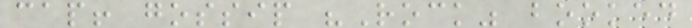cap! gossip "Rock" booked
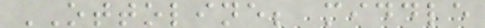OTTOLINE; middle
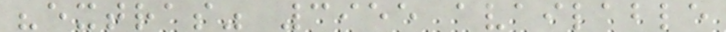"extras" 3955 available
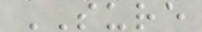SURE
